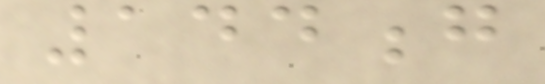144g
